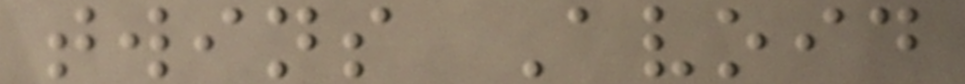twins Avoid
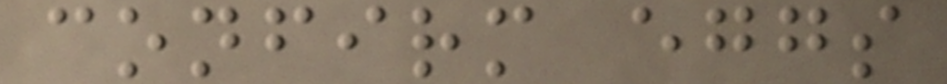confirm eggs
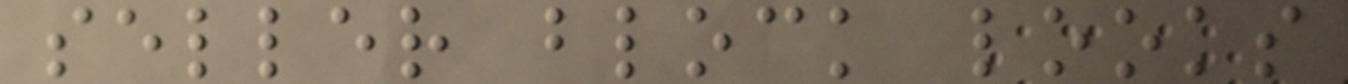seller block looks
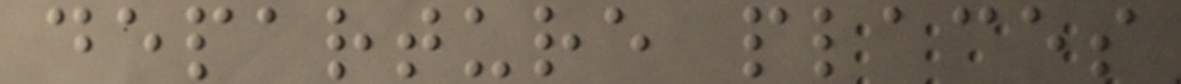departure places
